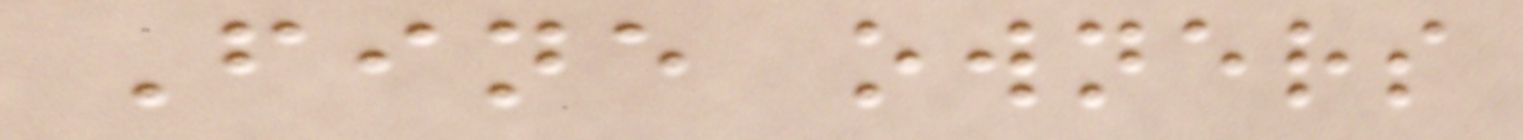Fine owners
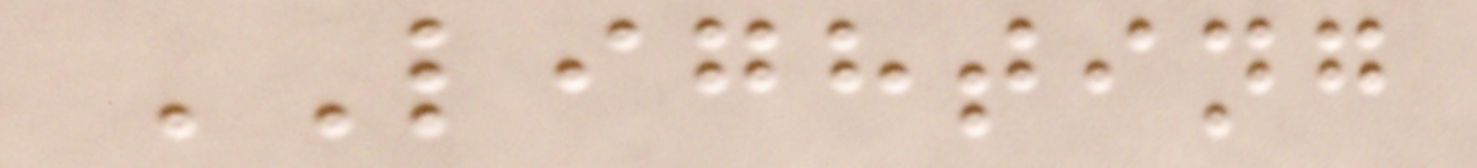LIGHTING
